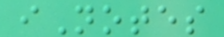iNotes
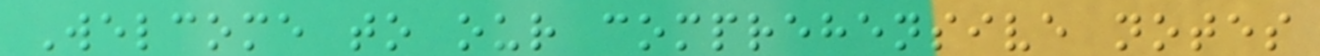Welcome to our comprehensive notes
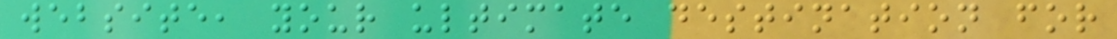website, your ultimate destination for
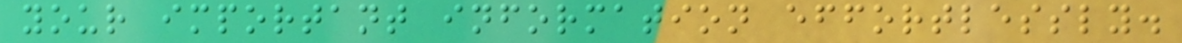your important information effortlessly.
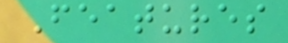Features
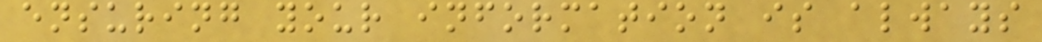ensuring your information is always
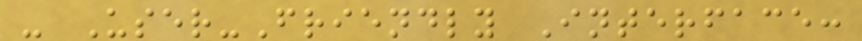- User-Friendly Interface:
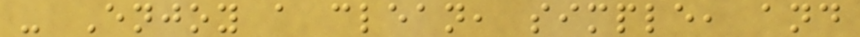- Enjoy a clean, simple, and
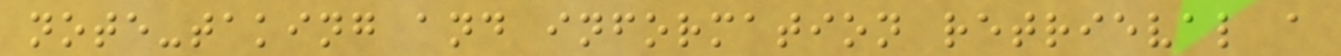note-taking and information retrieval a
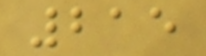215
